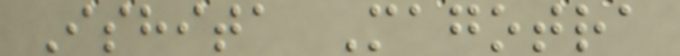Ishita Magotra
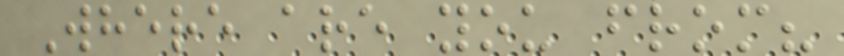Where are you from?
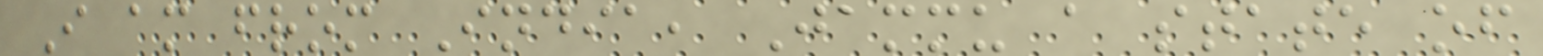I am from India, Jammu a state of
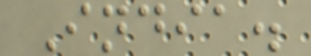India.
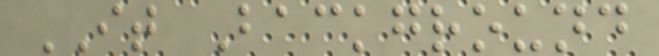IT Background
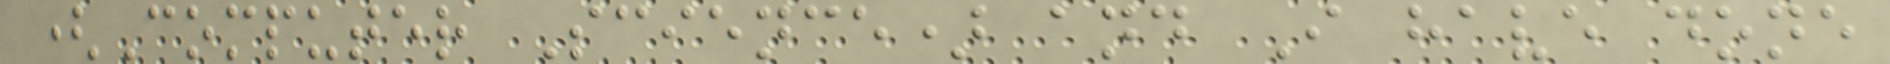(Computer Science) and I have done
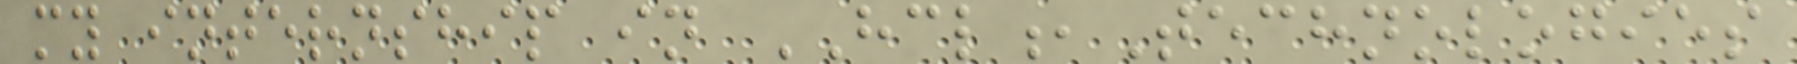my internship in HCL,Technologies
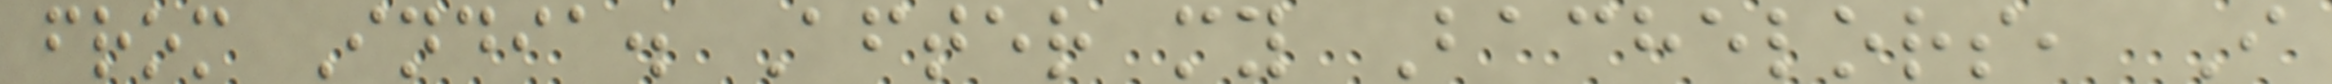from India. After my Bachelors, I
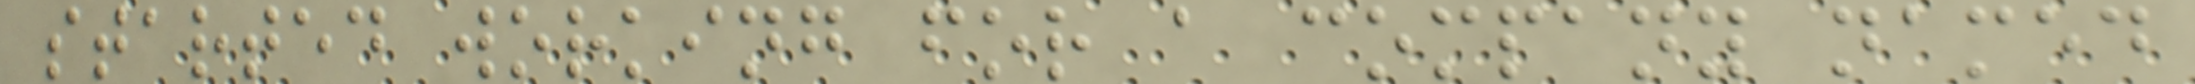started working for a company named
